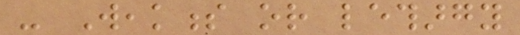- Weakness or lethargy
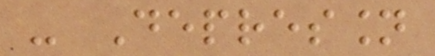- Depression
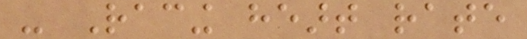- Racing heart rate
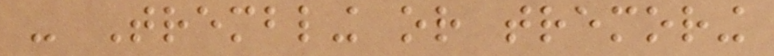- Trembling or tremoring
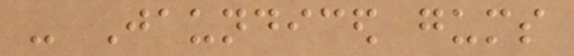- Jaundiced gums
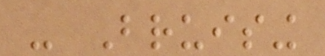- Bruising
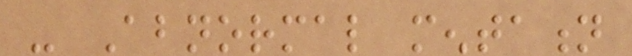- Abnormal mentation
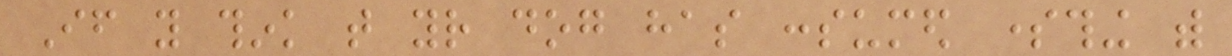If you think that your dog has consumed something with
